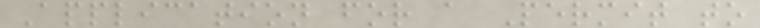Application for a Permit to
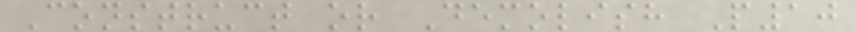Construct or Demolish P10
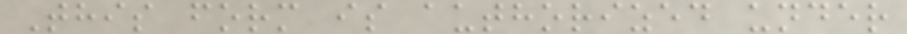This form is authorized under
